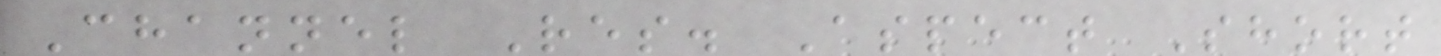Channel Res. Aspect Short
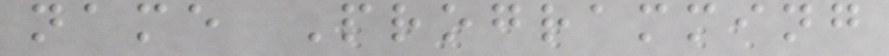name Programming
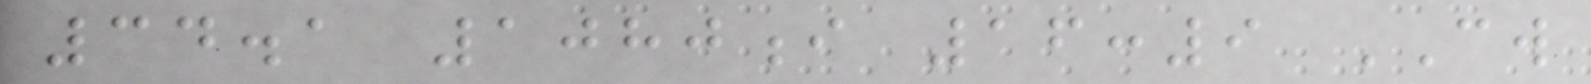34.1 1080i 16:9 CW
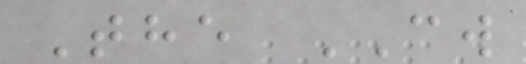The CW
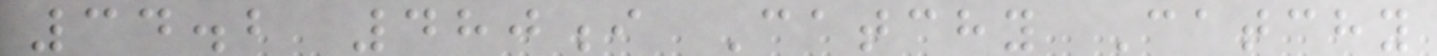34.2 480i Catchy Catchy
